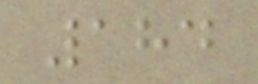184
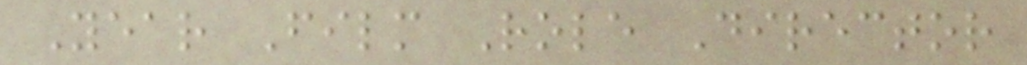Year Film Role Director
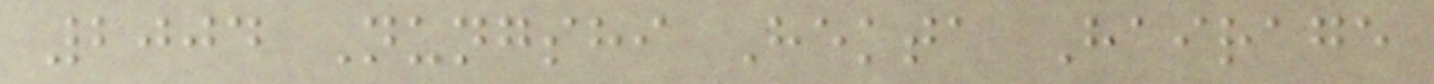2004 Nungshi Hekta Hairage
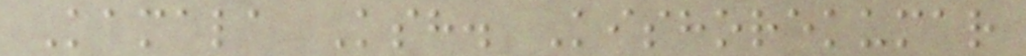Kamala Ksh. Kishorekumar
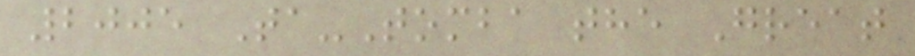2005 Ta-Tomba the Great
